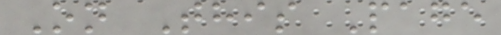On This Page
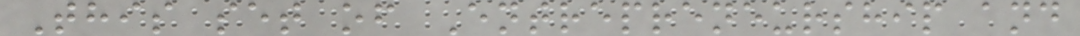This set of Entrepreneurship and
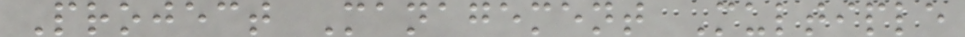Project Management Multiple
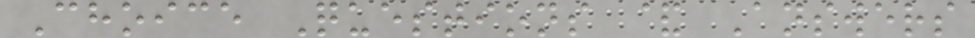Choice Questions & Answers
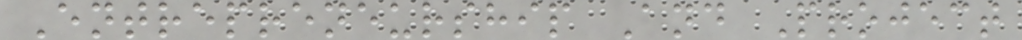Entrepreneurship And Project
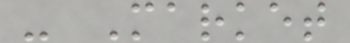- Market
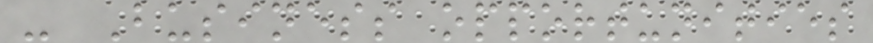- Business opportunities
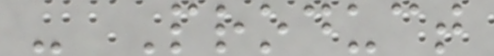- Product
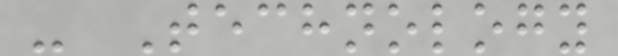- Technology
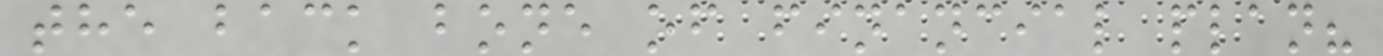the back bone of financial plan?
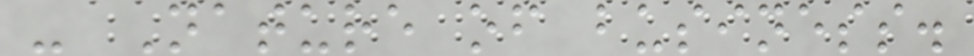- Nature of business.
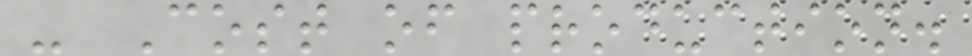- Cost of production.
